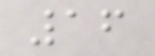16
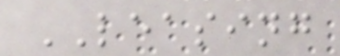LEASING
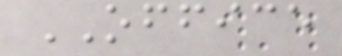OFFICE
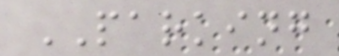PARKING
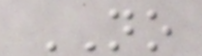NO
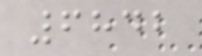6842
